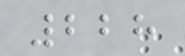228
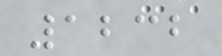1232
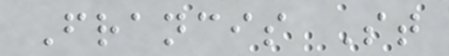Francis St
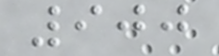900
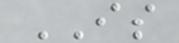IS
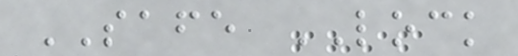SAFE LOCK
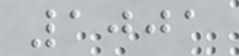1001
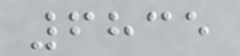6835
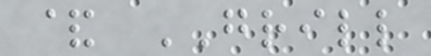& GRILL
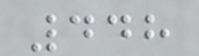448
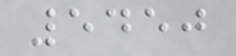5450
